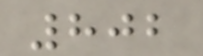802
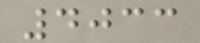4033
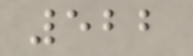522
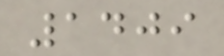1409
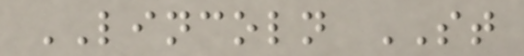LINCOLN ST
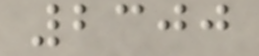2300
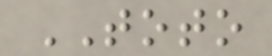TOTO
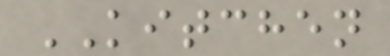KITCHEN
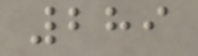289
